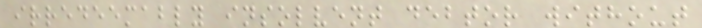irredeemably insolvent debtor without
